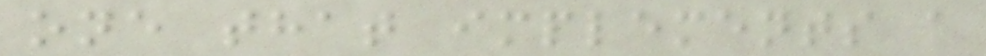one that implements a
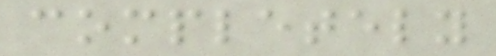completely
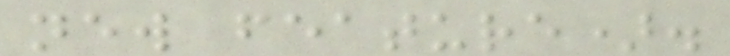new feature).
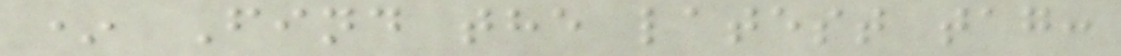* Find the latest tag:
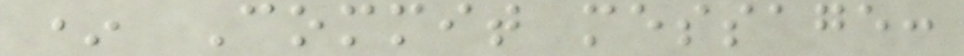* Commit message:
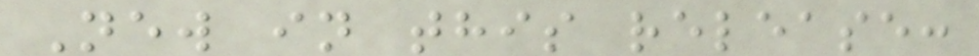New in this release:
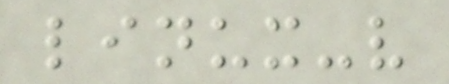linux-v
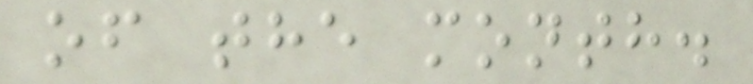of the month.
